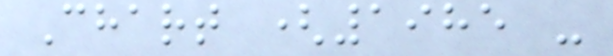Chart (1985 -
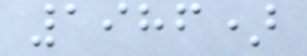1986)
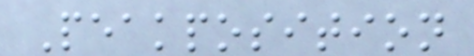Peakposition
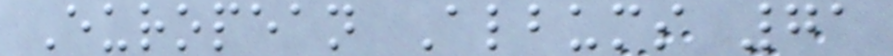European Albums 71
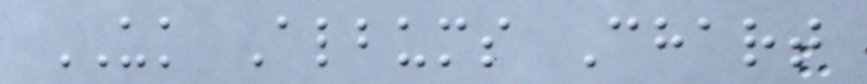UK Albums Chart
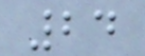24
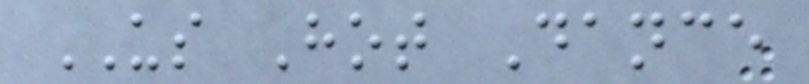US Hot Dance
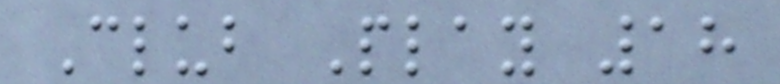Club Play 18
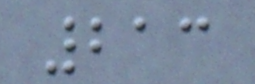213
